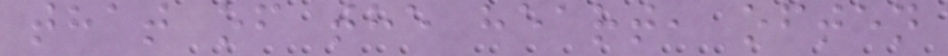that of the heart, often
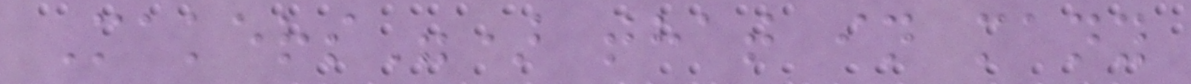Makers") that in many
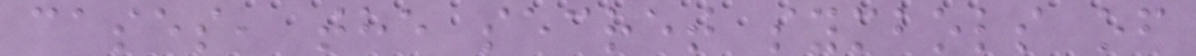cases, the secret symbols of
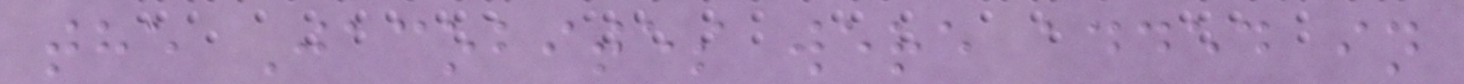the Jacobites were added in
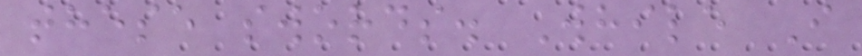these swords. While I
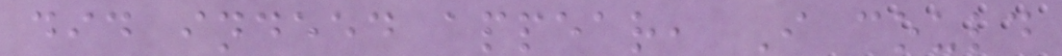did indeed appear, I could
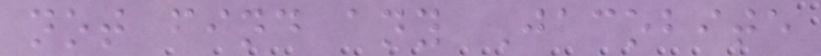not find any Jacobite
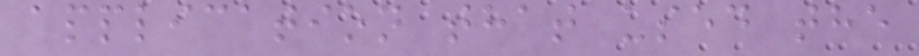application that used the
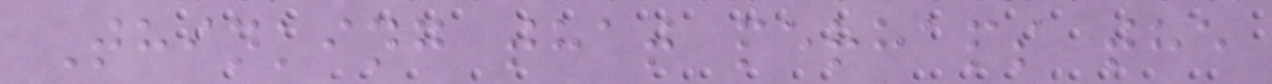Thinking that perhaps the
